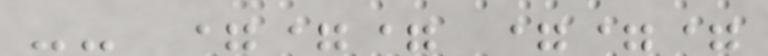-- === ===
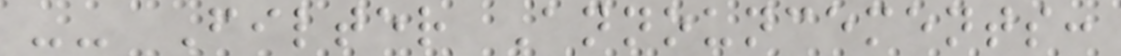-- Filter Announcements:
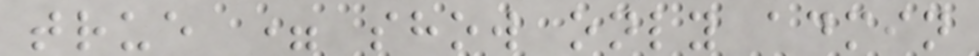true = show only admin
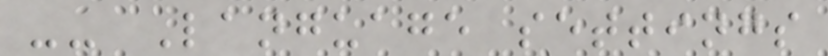-- Language settings
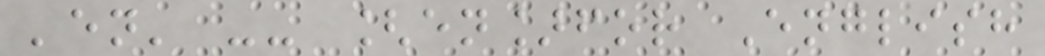'en' -- [en]for English
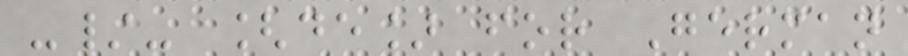-/- [de] for German
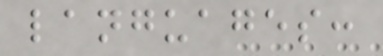languages:
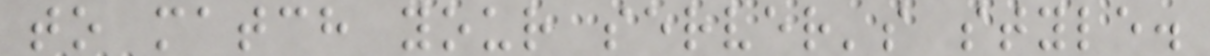to match your server's style.
